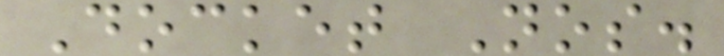Docket Nos.
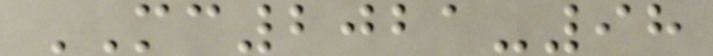MC2021-98
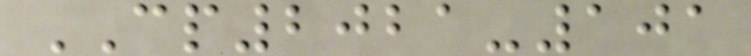CP2021-101
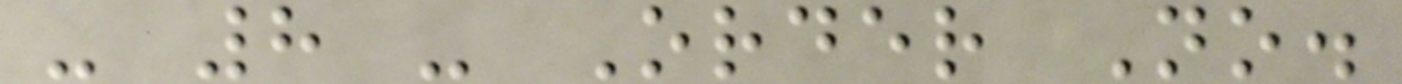- 8 - Order No.
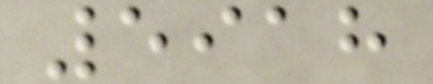5918
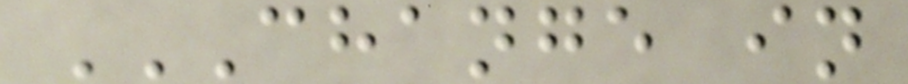CHANGE IN
